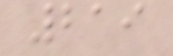219
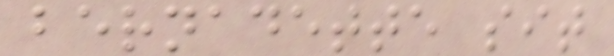bernadette sit
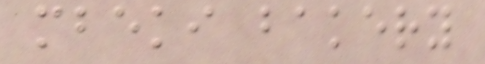mbeki bakery
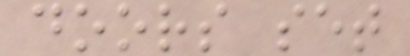doors set
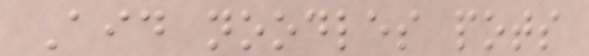Aid noodles pots
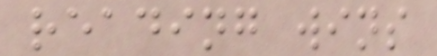reading wins
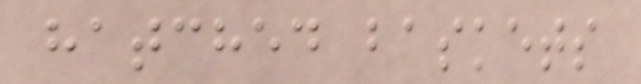hatched baskets
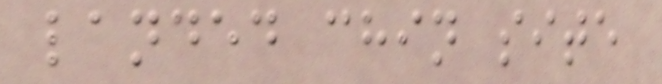landed chin site
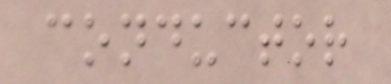conductor
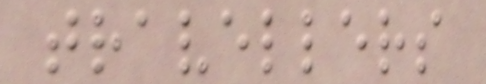travellers
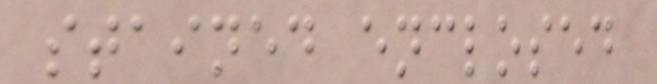stained enclosed
